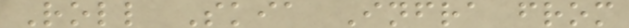Roll Skia Infra from
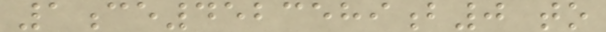1ce4523589b0 to
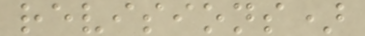revisions)
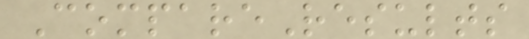CompareResults
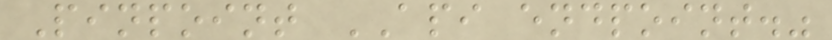Pinpoint API endpoint."
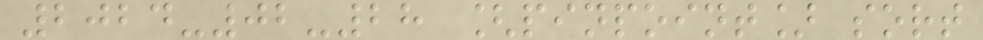2024-02-28 [pinpoint] sort
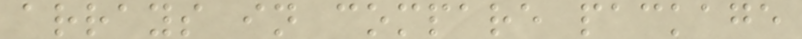arrays in compare package
